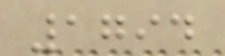1794
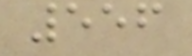556
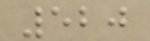520
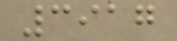3917
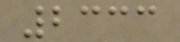2333
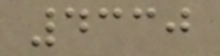4330
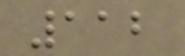112
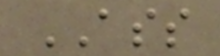ASS
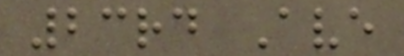23rd Ave
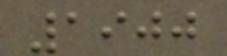1900
